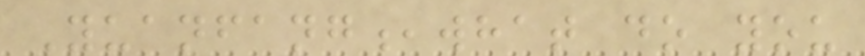Yuanfang,what do you
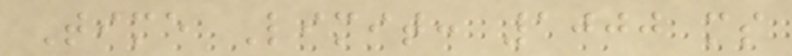Time Limit: 1000 ms
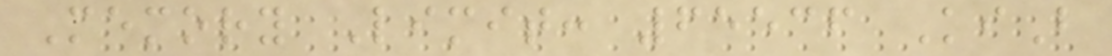Memory Limit: 65536 KiB
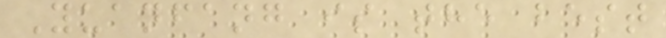Yuanfang is the best
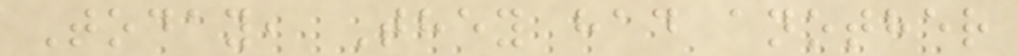Today, They had another
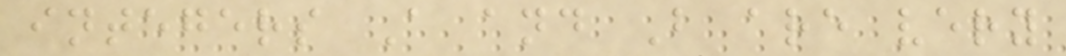integers A and B are very
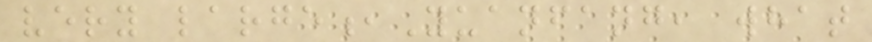very large,Yuanfang, what
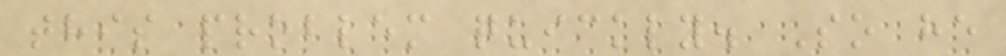this problem quickly. So he
